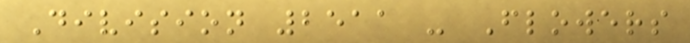Division 2511 - Flowers
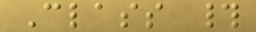Class #
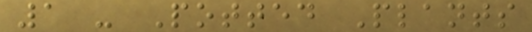1 - Potted Plants
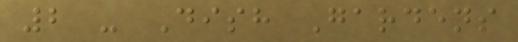2 - Dish Gardens
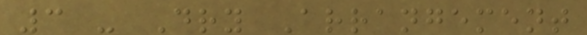3 - Dry Arrangement
